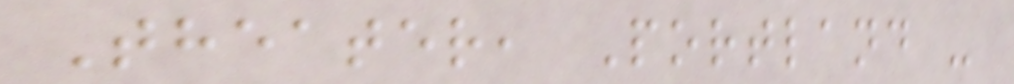Theater, Portland -
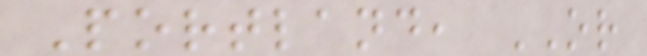Portland, OR
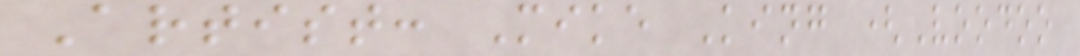Artist: Mike King (Voodoo
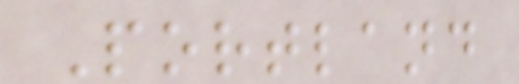Portland
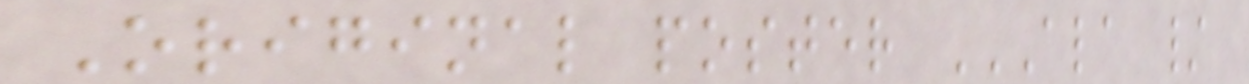Original poster ALA /
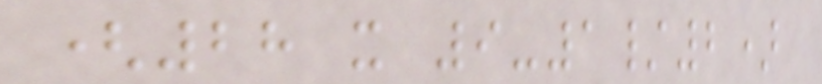(28 x 9-1/2)
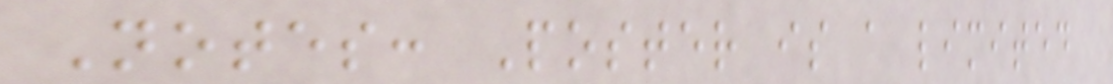Notes: Poster is a limited
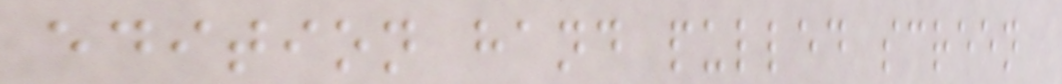edition hand pulled screen
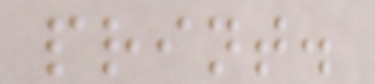print.
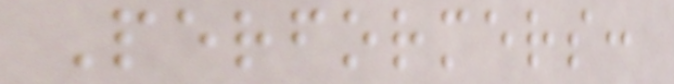Performers:
